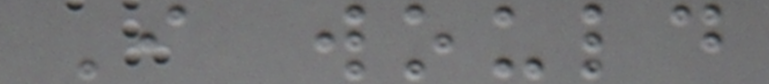I would
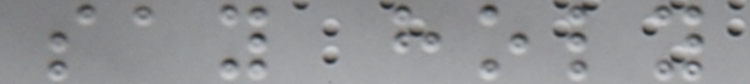say holy
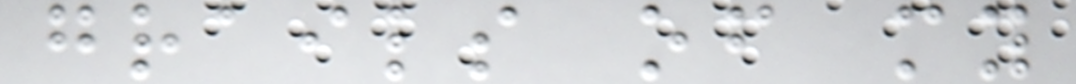grails of my
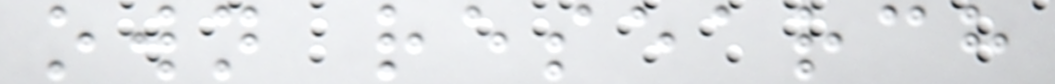own research
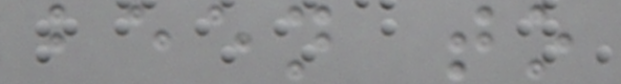been to
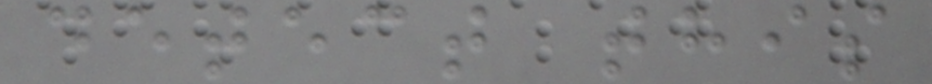detect this
